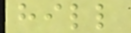hill
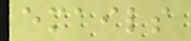emails
